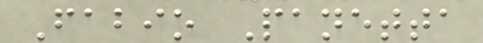Fabio Panetta
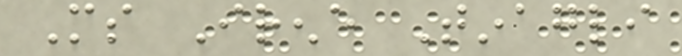Ms Irene Tinagli
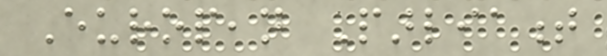European Parliament
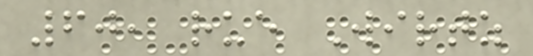60, rue Wirtz
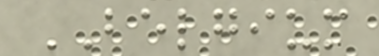BELGIUM
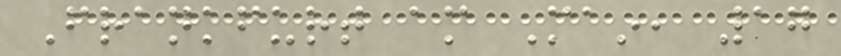Frankfurt am Main, 17
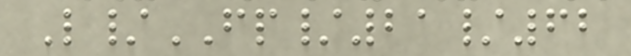L/FP/21/62
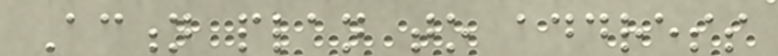Action plan to address
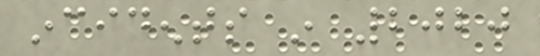incidents in 2020
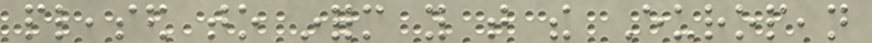pleased to inform you that the European
